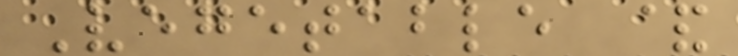Vegetable &
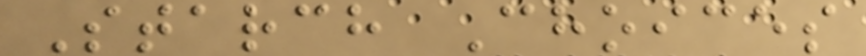Starch Choices
